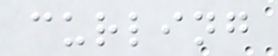curling
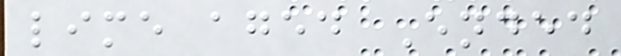lime aged Ended
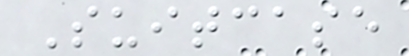Suitcase
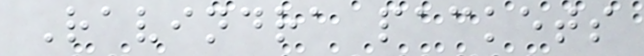Ravindra packets
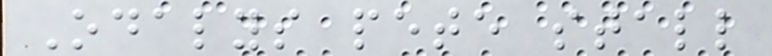Odalys pete stall
